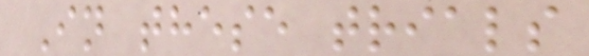In these trials
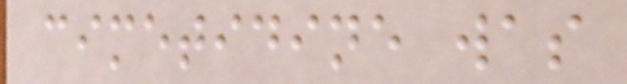cimetidine was
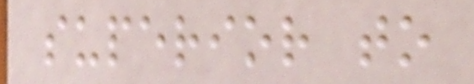superior to
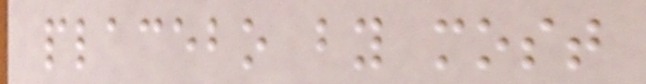placebo by most
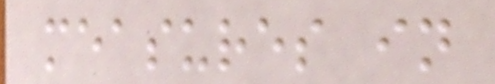measures in
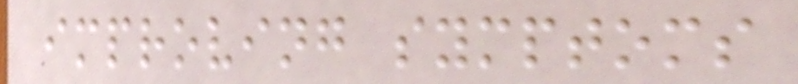improving symptoms
